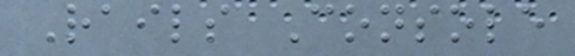Rails Console
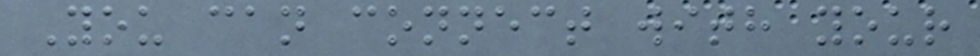You can connect with your
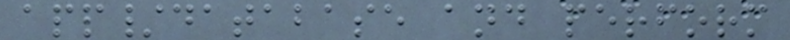app/database and perform
